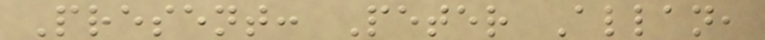Present: Peter Allan,
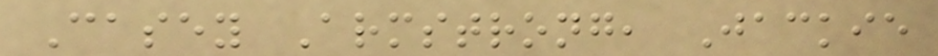Casey Armstrong, Jackie
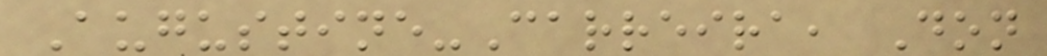Augustine-Carreira, Don
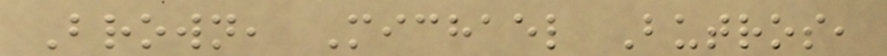Brown, Michael Butros,
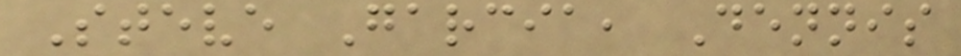Steve Garcia, Dennis
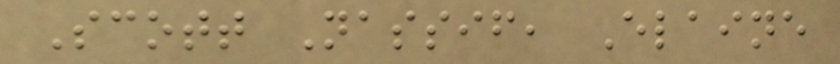Scott Nassif, Elaine
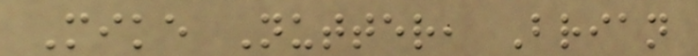Mike Nutter, Brian
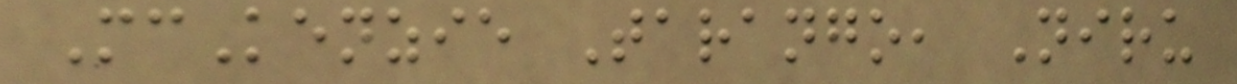McKenzie Tarango, Niru
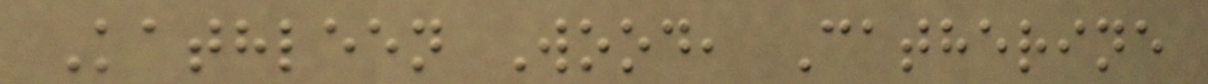Kathleen Wood, Catherine
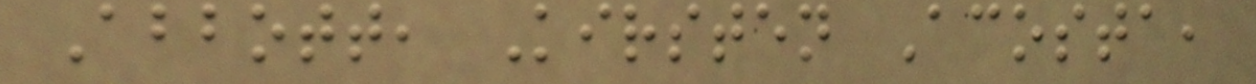Abbott, Kirsten Acosta,
